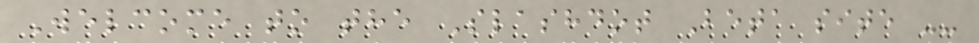Welcome to the Slashdot Beta site --
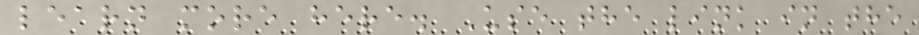learn more here. Use the link in the
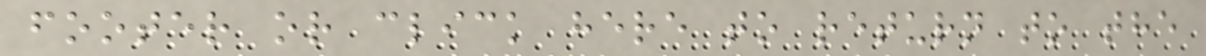footer or click here to return to the
